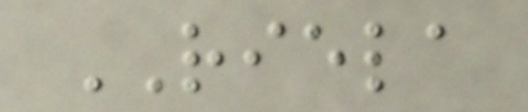RIELA
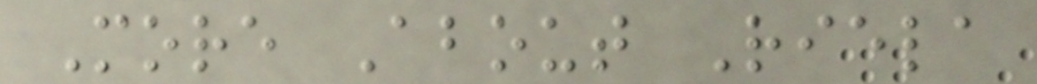More About Riela
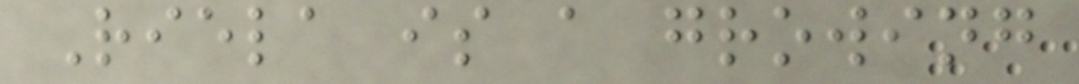Riela is a growing
